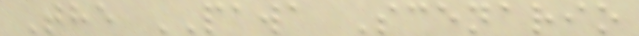The PAWA Scenario
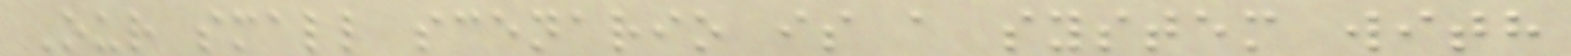Our small scenario is a system with
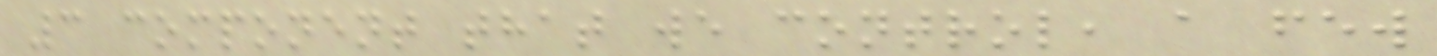3 component that we control, a few
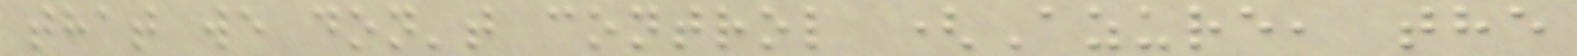that we don't control (Azure, the
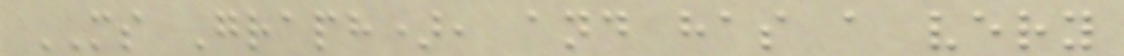MS Graph), and has a very
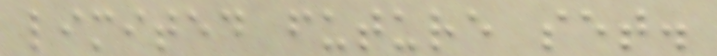limited future set.
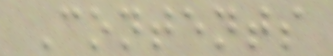Contents
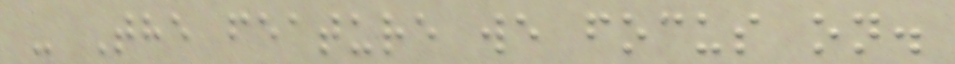- The feature we focus on.
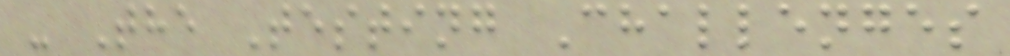- The Testing Challenges
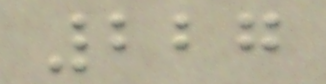227
